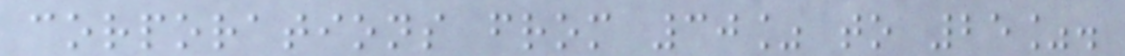corporations from 30% to 25%.
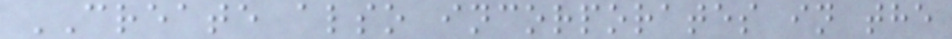CREATE also incorporates in the
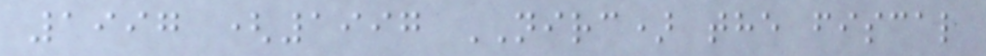1997 (1997 NIRC) the fiscal
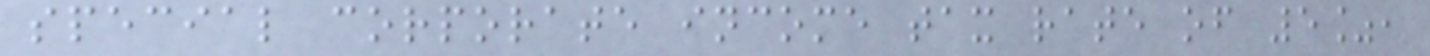special corporate income tax rate of 5%,
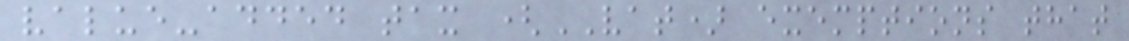value-added tax (VAT) exemptions that
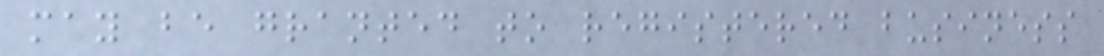may be granted to registered business
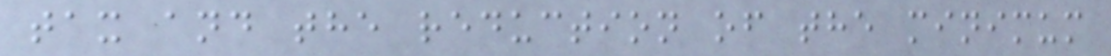tax and the reduction of the minimum
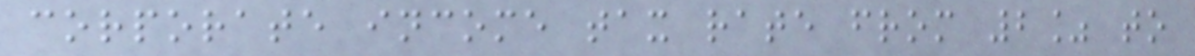corporate income tax rate from 2% to
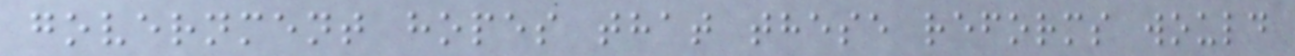government hopes that these reforms would
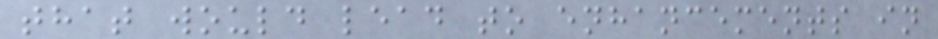that would lead to enhancements in
